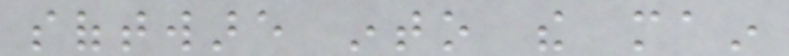software into the main
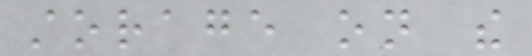storage on the
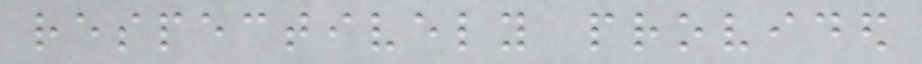respectively provided
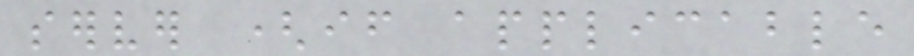server (if applicable
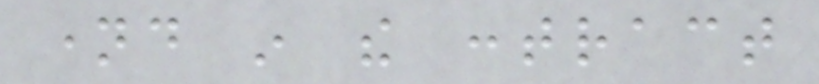named in the contract
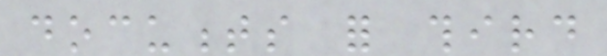documents for third
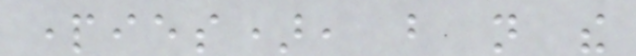parties), but not the
